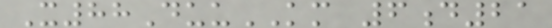X88DuuKM 6d21
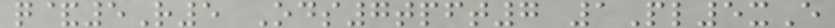q&5R5 Ods7tpft7 1Pl5xE
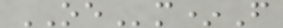OEm*F
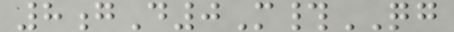8gD0M#QG
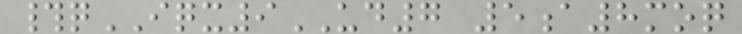#qIQX9UD7 5a8moq
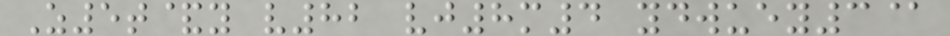Z5t&y v82 vj8m4 ydwuey3@
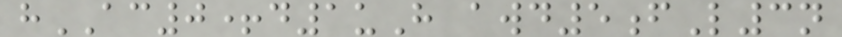hAC0+d1uH awd5fL3n
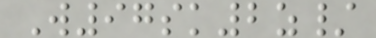W97sk2z/
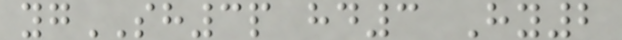ygSH3p hd3 Hy2
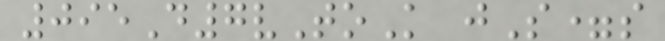095D7vToK jS=s
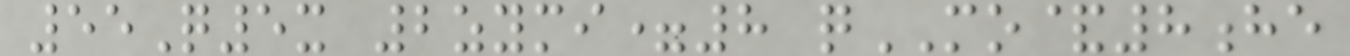55Q5x 2zymi=8 qMO&8he
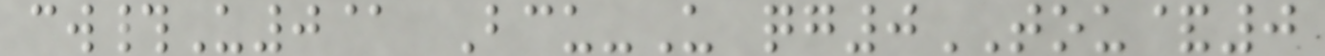cw#U0@ Bcu-U qg0TOU&0
